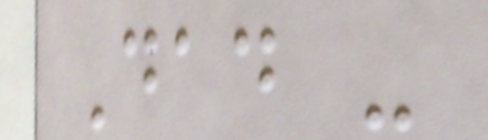Dad -
